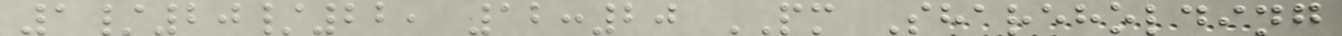1/20/22, 12:20 PM Shareholding
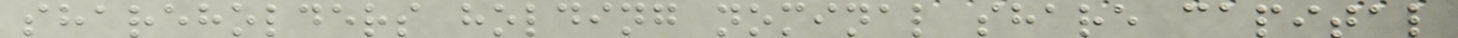shareholders holding nominal share capital
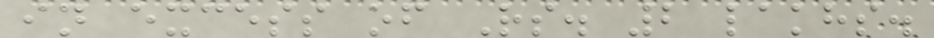in excess of Rs. 2 lakhs.
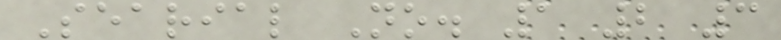Searial No. 1 2 3
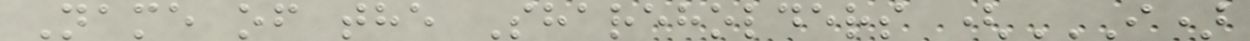Name of the Shareholders (I)
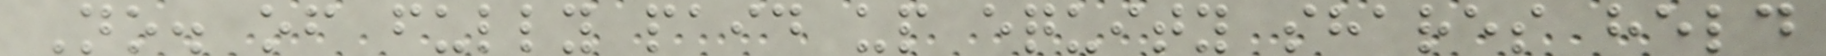No. of fully paid up equity shares held
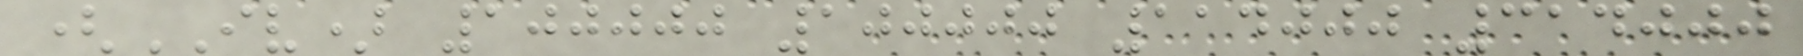(IV) 100000 100000 114000 314000
